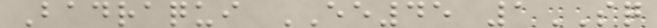Badraqui EE45 1SQ
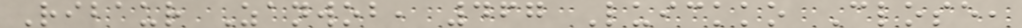Ribaur Zanwob, 467 Luickko Close,
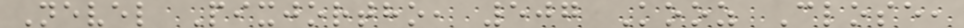Nevel Pixjortho, 507 Kooz Close,
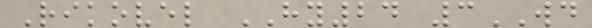Rikovel HY24 3WD
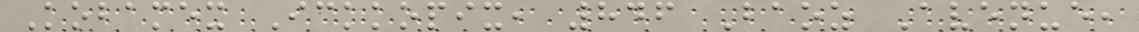Kobamex Ickkopix, 846 Baoz Avenue,
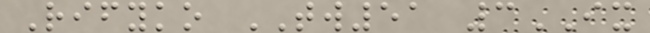Rifyko TW51 3IX
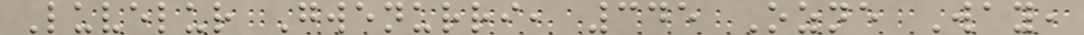Luvelur Gwenurri, 345 Ozne Way,
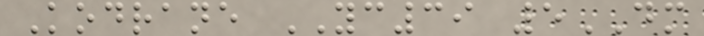Kodrane YC39 5DM
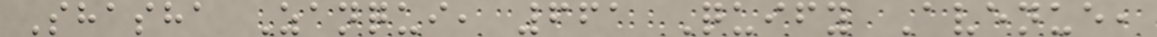Shasha Zanqui, 661 Quify Avenue,
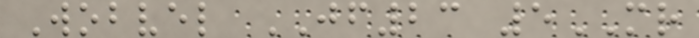Wobvel JF23 5MR
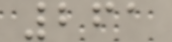261
